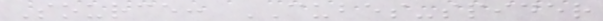Source: CUBES-spider
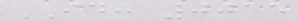ID: 0015
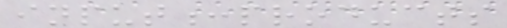input:products
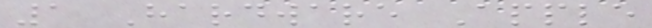1 Hardware Apple
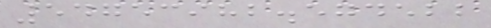54753982.574522
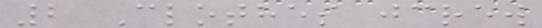2 Clothes jcrew
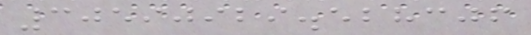30590929.528306
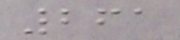261
